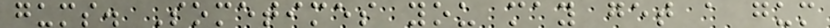gums. Sometimes you may get a gum
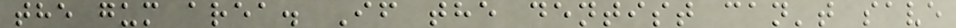the gum area. If the dentist can't save
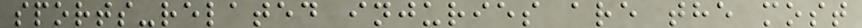sports-related injuries are the most
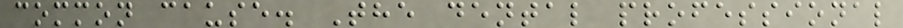common cause. The dental professional
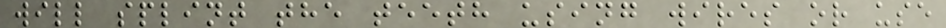will splint the teeth using wires or use
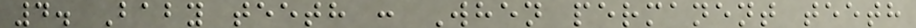4. Baby teeth : When permanent teeth
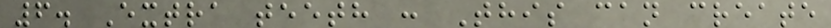6. Extra teeth : This can create
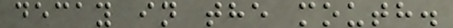decay in the mouth.
